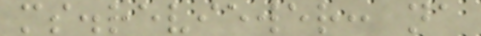ms.reviewer: na
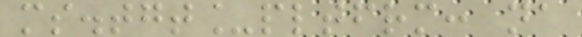ms.tgt_pltfrm: na
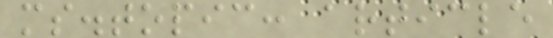ms.topic: article
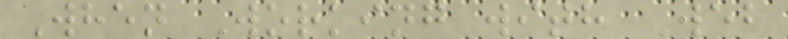When Working with Web
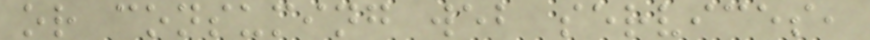or consuming web services,
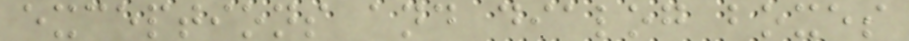exceptions and dialog boxes
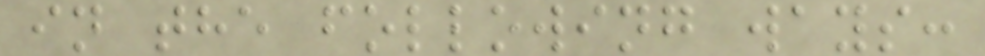in the following ways:
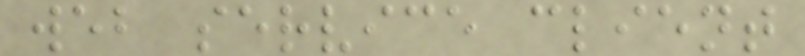web service client
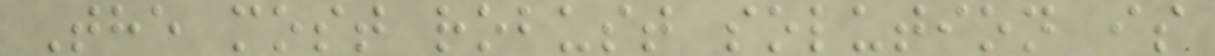The most robust solution is
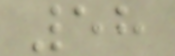58
